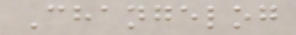Changelog
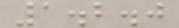1.2.0
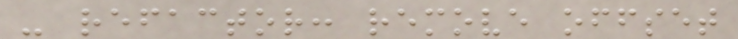- refactor: remove offset
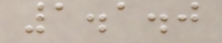1.1.0
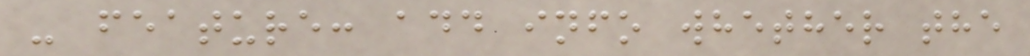- feature: add info whether the
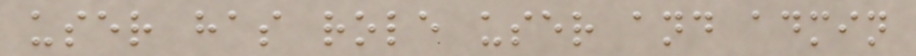user has role user and admin
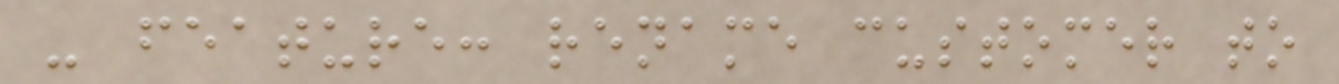- feature: rename customer to
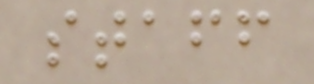staff
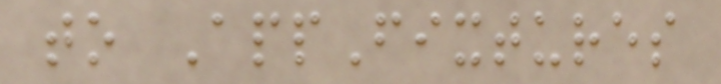to AppFixtures
